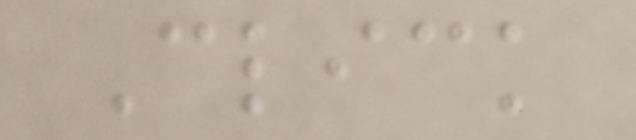Click
